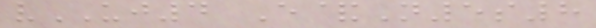vUJ4 E&N5s8
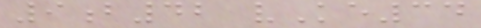9b42 vKe34
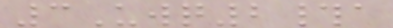3Uwq2#a
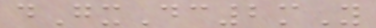dGxDc2mY
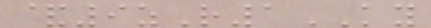&9zR1KY
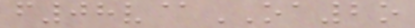f08v@OA2o
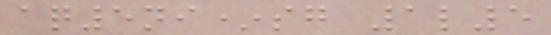aq5ni*sg 1l5
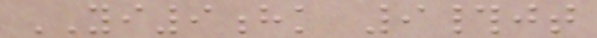YI9hk 9#jt
